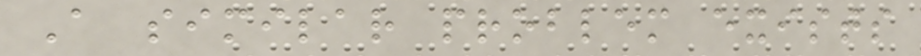A similar problem exists
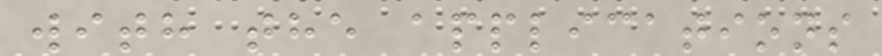with the applications
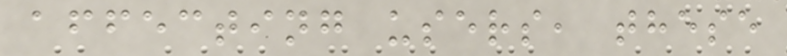affecting users, these
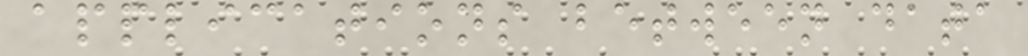applications between data
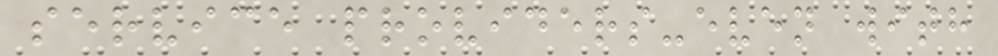service providers-even with
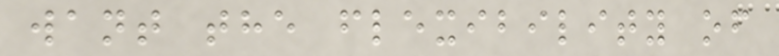want the flexibility of
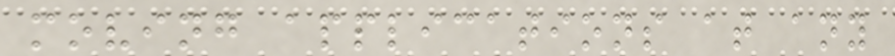moving applications at any
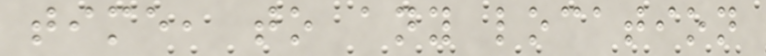time, to any location
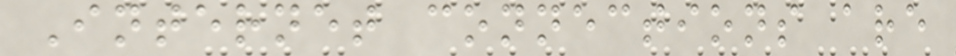Internet connections are
